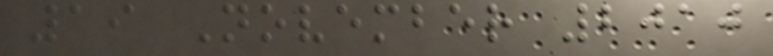19 November 2010
